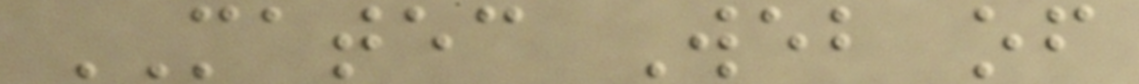MATEC Web of
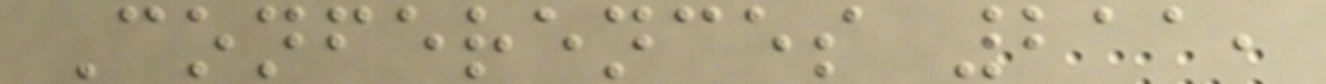Conferences 211,
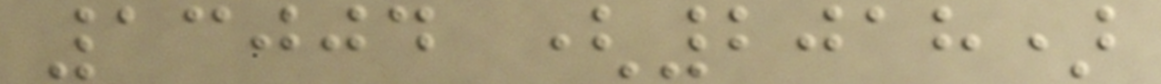13004 (2018)
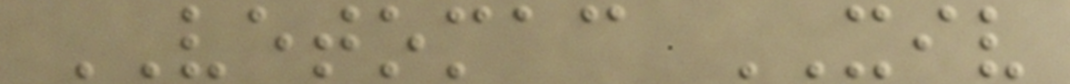VETOMAC XIV
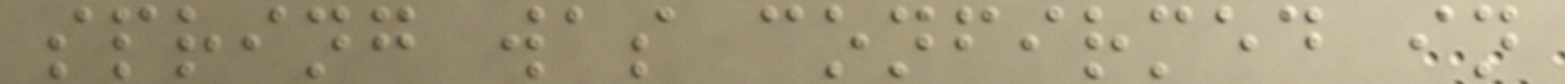spring was confirmed in
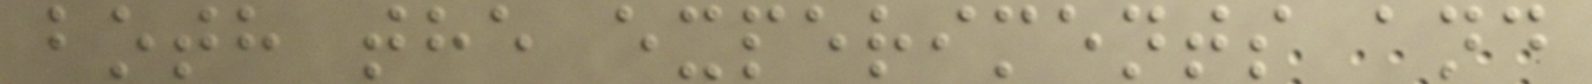both the experiments and
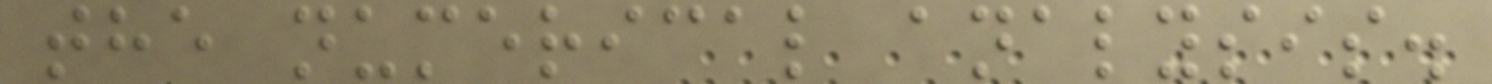the numerical analysis.
